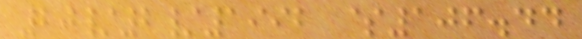20/2/1992 $106.44
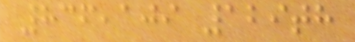836,109 129th
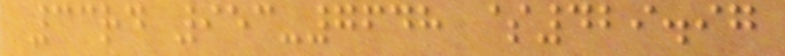33rd 953-7648 $429.97
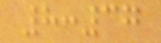8:37
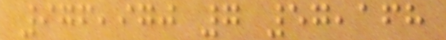976,970 7 57,168
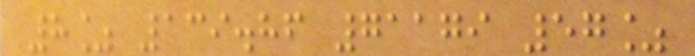8% 139.86 71179 57%
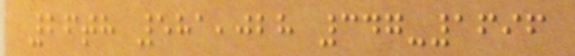26th 581,028 347-1696
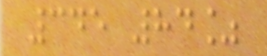345 84%
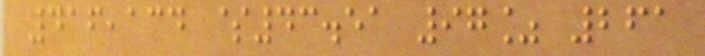416,134 $43.51 97% 261
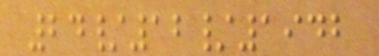24/12/1942
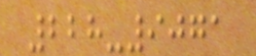228-9071
